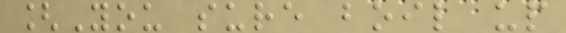[You sure boil up
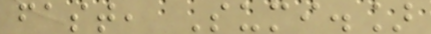fast, Sumi.]
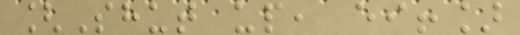[Shut up, ei!]
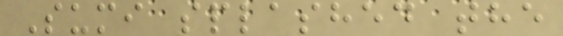Sumi splashed the
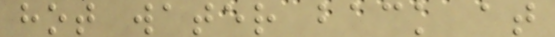hot water back at
